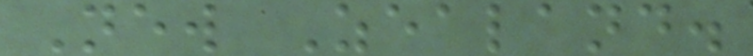New Zealand.
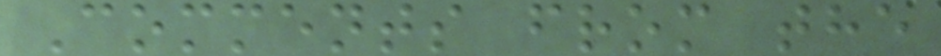Comments from the
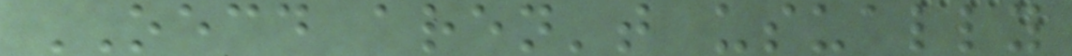OECD aren't usually
